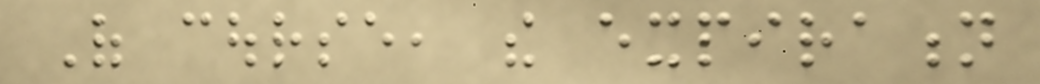Of course, the expiration
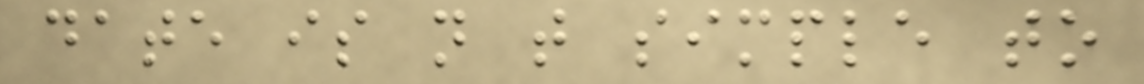date is not that simple to
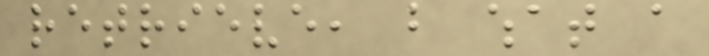retrieve, but what a
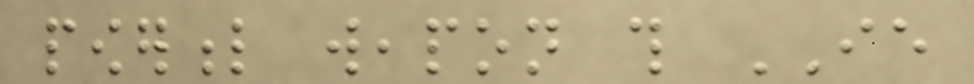powerful weapon this IE
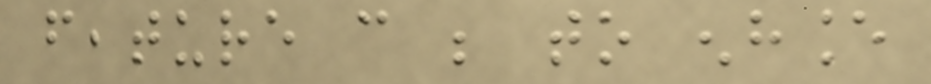feature can be to enhance
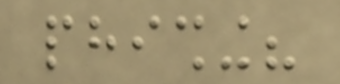phishing?
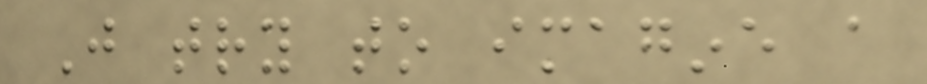Just try to imagine a
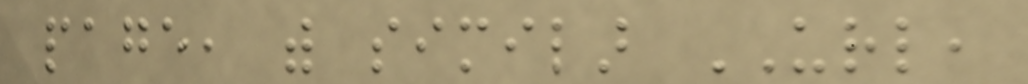page, with similar URL,
